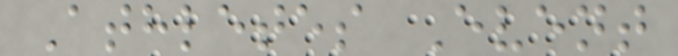Athletes Event
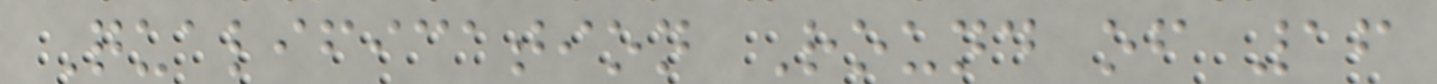Qualification Round of 16
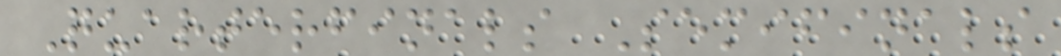Quarterfinals Semifinals
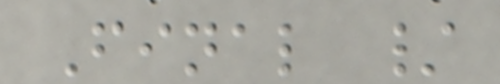Final /
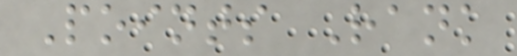Points Rank
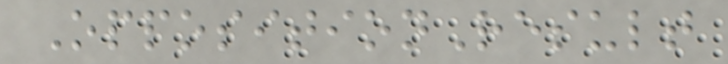OppositionResult
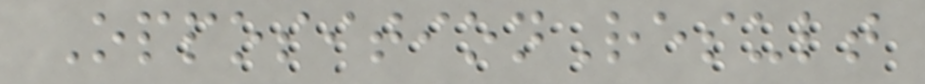OppositionResult
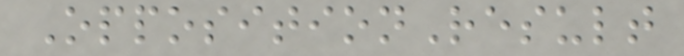OppositionResult
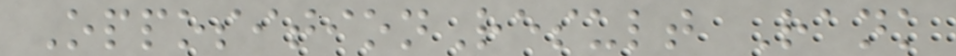OppositionResult Rank
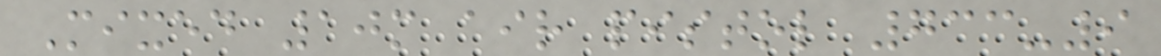Mixed 10m air pistol 733-9
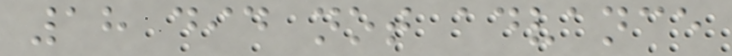18 did not advance
